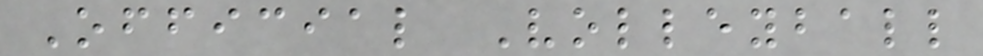Official Volleyball
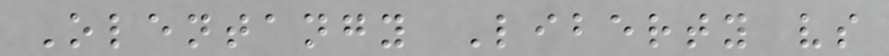Olentangy Liberty vs
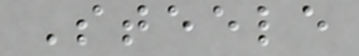Steele
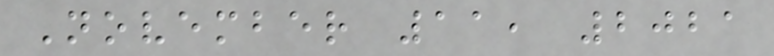November 11, 2021
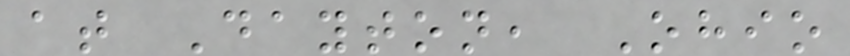at Dayton, Ohio
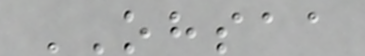OHSAA
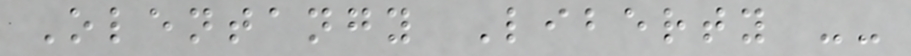Olentangy Liberty --
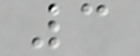3
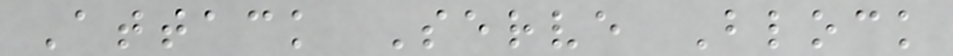Attack Serve Block
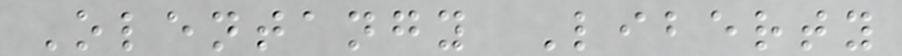Olentangy Liberty
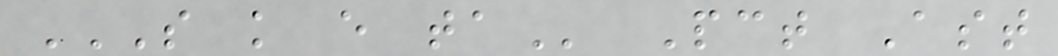S K E TA Pct Ast
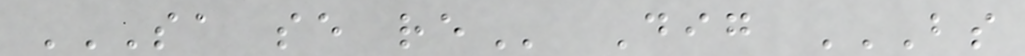SA SE RE Dig BS
